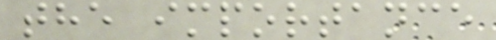the importance
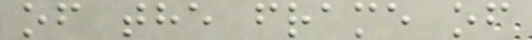of the frame of
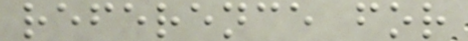reference for
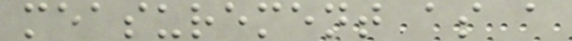measurement as a
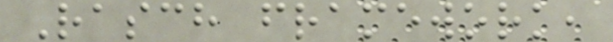Rasch framework,
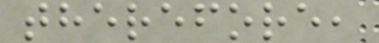therefore,
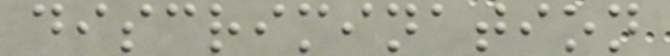discrimination
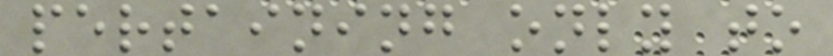pertaining only to
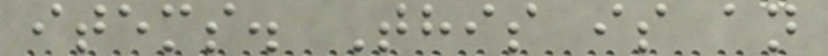items. This is an
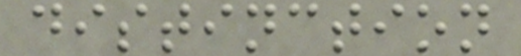distinction
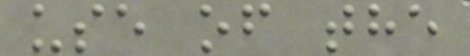use of the
